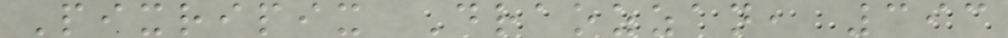Pixripix Draozzan, 393
